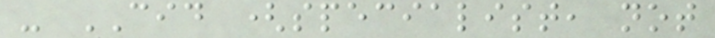- CID (specialist, not
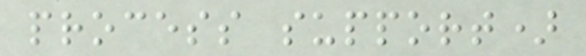process support)
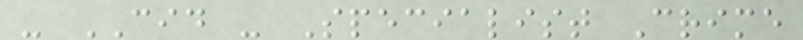- CID - Specialist Crime
